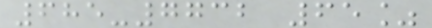685-7732 65%
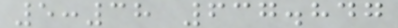5:38 637.847
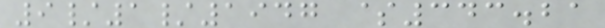9/1/1947 $343.21
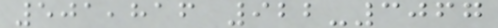501,816 922-3067
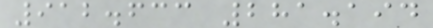912.633 281.194
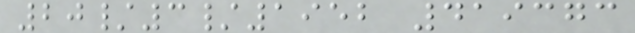20/3/1952 419373
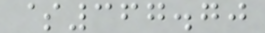$367.70
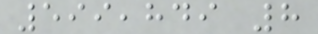599,849 8
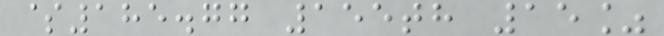$185.77 155th 15%
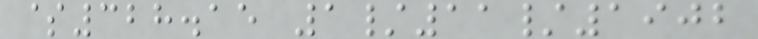$328.15 1/11/1902
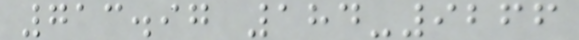713.97 184-9266
